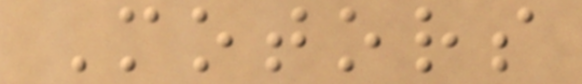Motors
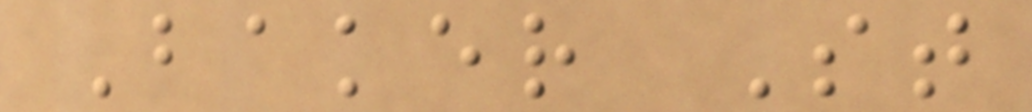Baker St
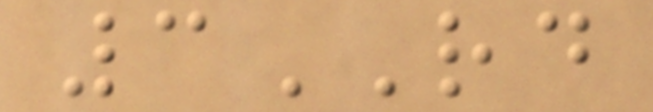3RD
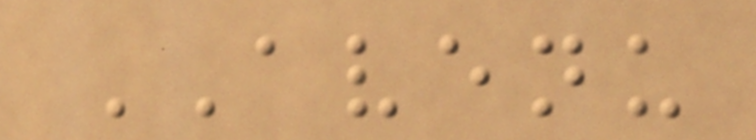AVENU
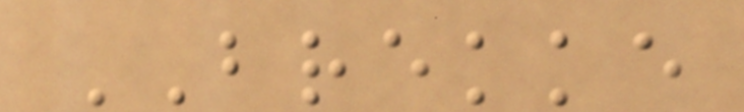BREKKE
